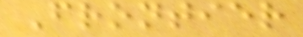Frontier
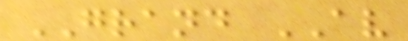GRAND AV
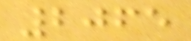2065
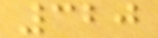320
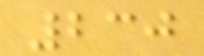230
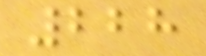228
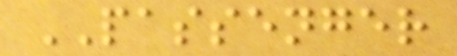PASSENGER
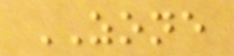ZONE
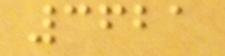3621
